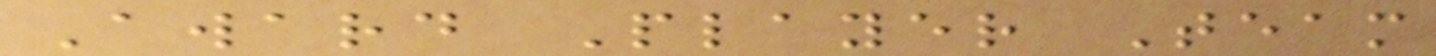Award Player Team
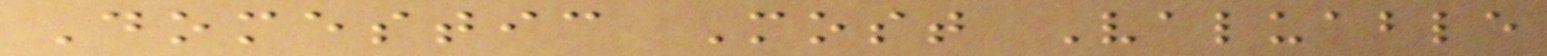Domestic Most Valuable
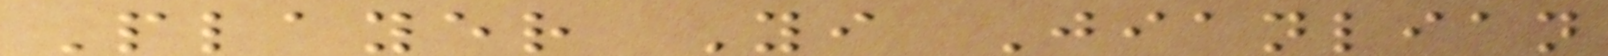Player Yi Jianlian
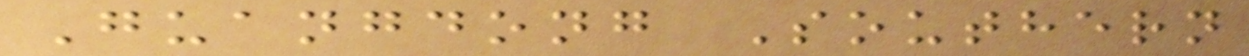Guangdong Southern
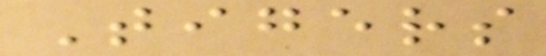Tigers
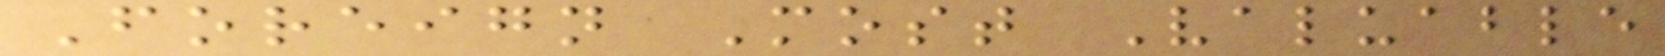Foreign Most Valuable
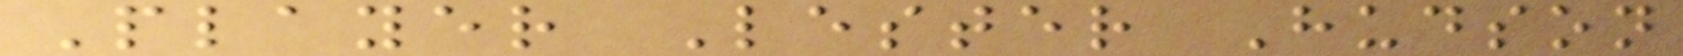Player Lester Hudson
